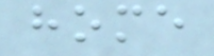home
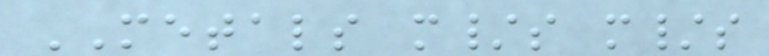METALS m/s m/s
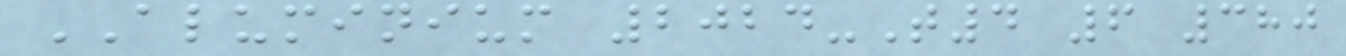ALUMINIUM 2024-T4 6 380
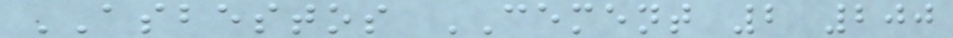ASBESTOS CEMENT 2 200
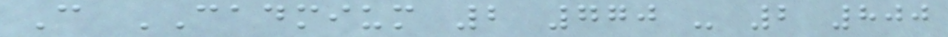C CADMIUM 2 770 - 2 800
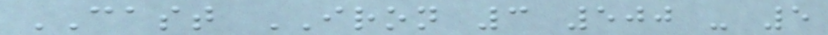CAST IRON 3 500 - 5
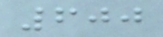600
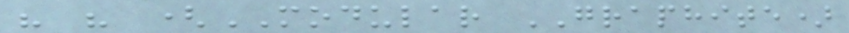" " (MODULAR GRAPHITE)
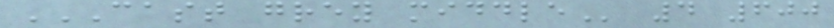CAST GREY MIDDLE 4 600
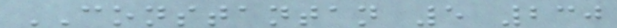CONSTANTAN 5 230
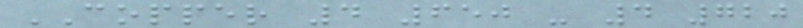COPPER 4 650 - 4 720
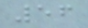56
